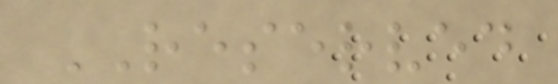RESERVED
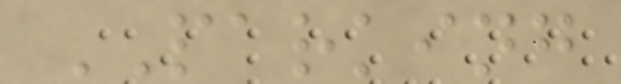PARKING
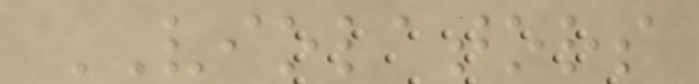VIOLATORS
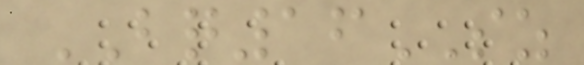BQ16SZ
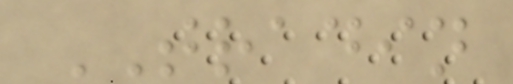TRADIN
